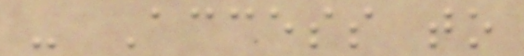- Access to
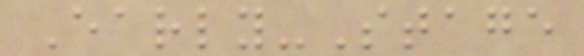Early-Stage
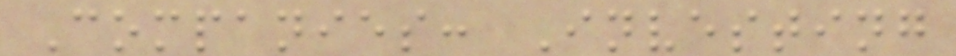Companies: Investing
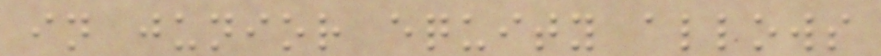in junior equity allows
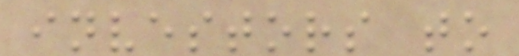investors to
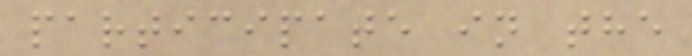participate in the
